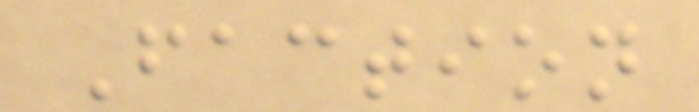Faction
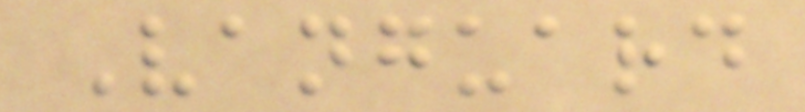Vanguard
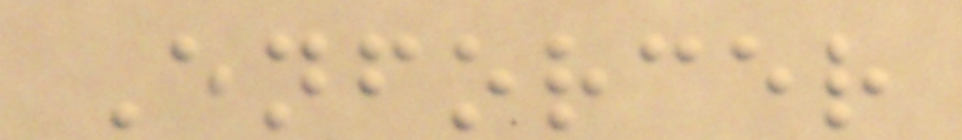Enforcer
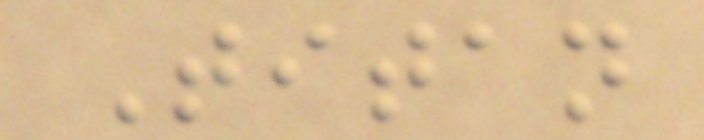Titan
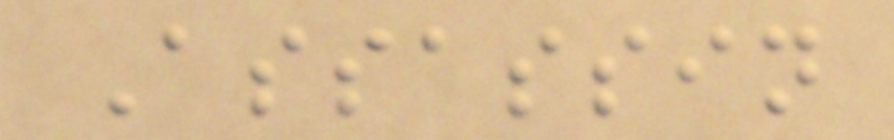Assassin
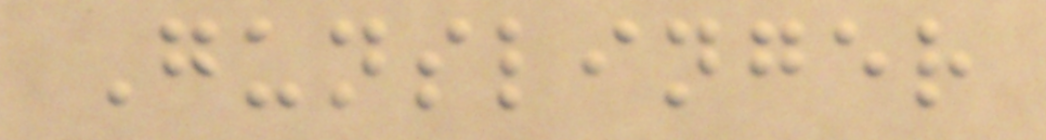Gunslinger
